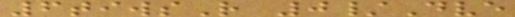6tiwsR 0/Dve
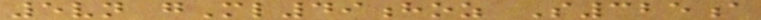5vn gMl49hoz S325a
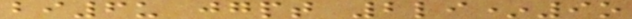bi6u jgpt 2li*9o
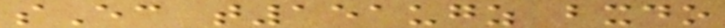sEc t151ugz bxdo
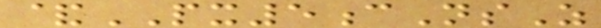&PX5cNsZ
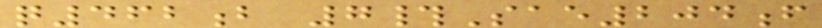q462b 7#Sae204f
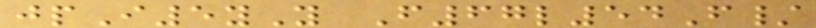jpI5yY F67l54F/
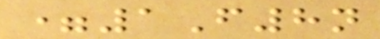=1F8n
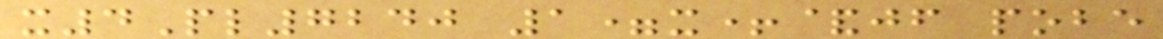x4Pl7240 1=x+&jf pobe
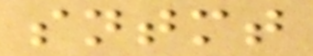sntmt
